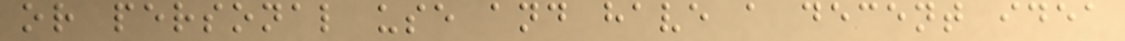or personal use and have a decent idea
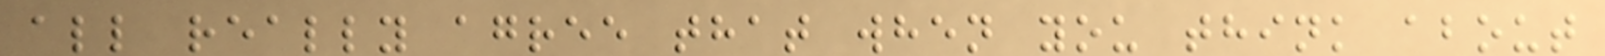all really agree that when you think about
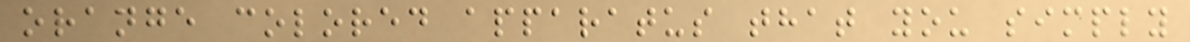orange colored apparatus that you simply
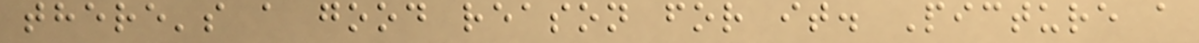there's a good reason for it. Picture a
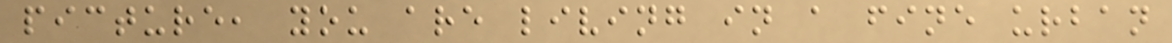picture, you are living in a fine urban
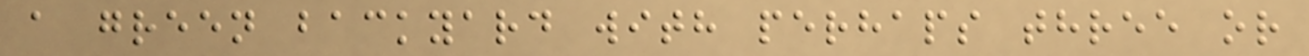a green backyard with perhaps three or
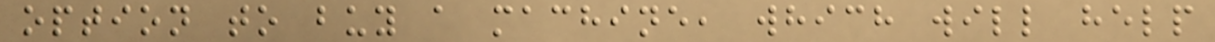option to buy a machine, which will help
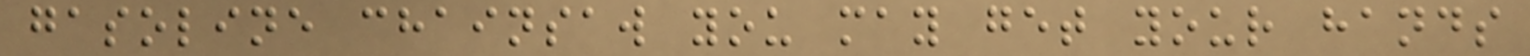gasoline chainsaw you may get your hands
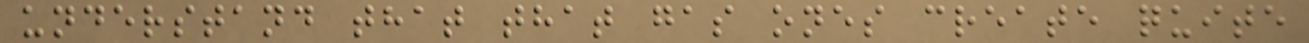understand that that gas ones create quite
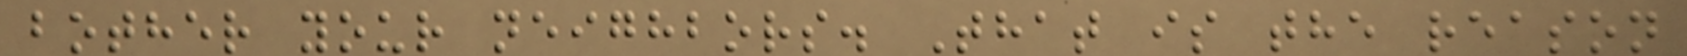bother your neighbors. That is the reason
